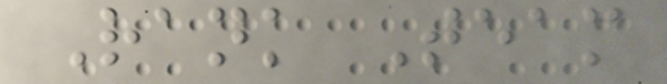Rank Team
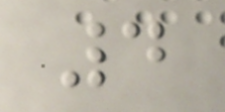4
